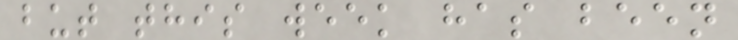but this week has been
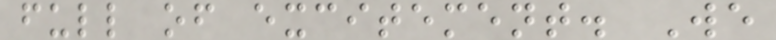full of excitement. We
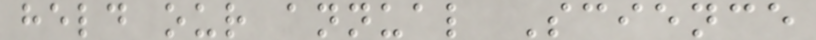held our annual Science
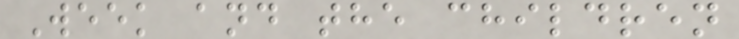Week and the children
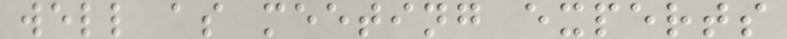well as meeting experts
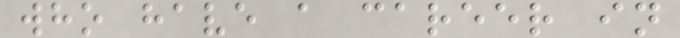who have a career in
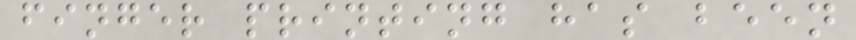finger printing has been
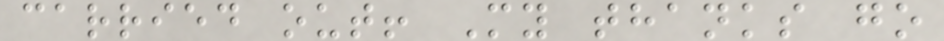carried out! My thanks go
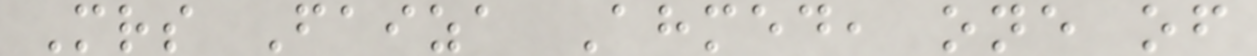Mrs Faiza Ahmed, one of
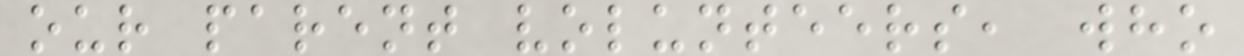our parent volunteers, who
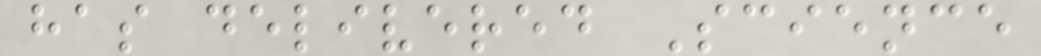has delivered Science
